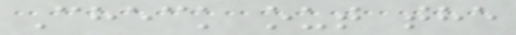Check out the
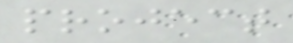project
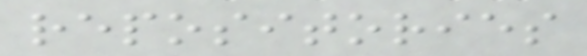repositories
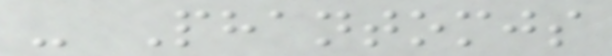- Phantomjs
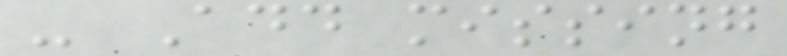- Add missing
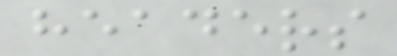headers
